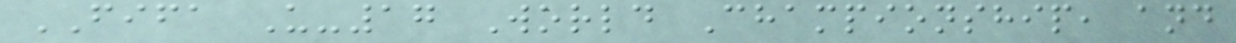FIFA U-17 World Championship, and
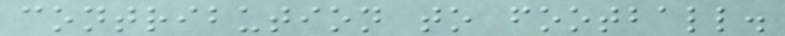contribution to football.
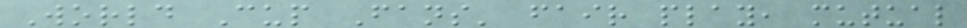World Cup Fans' fair play, mutual
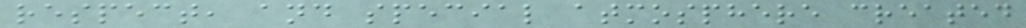respect, and special atmosphere created
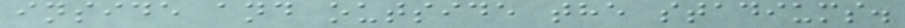inside and outside the stadiums.
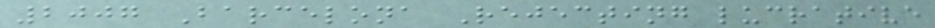2007 Barcelona Rejecting lucrative
